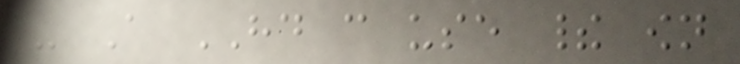- A HD can use their own
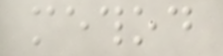method
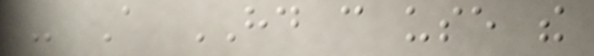- A HD can use the
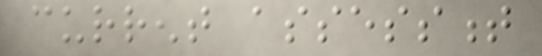current assessment
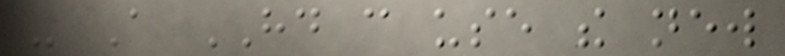- A HD can use the new
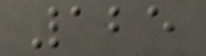125
